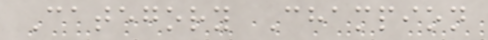Category Champion
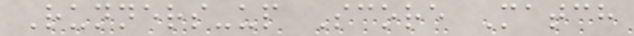Runners-up Score Match
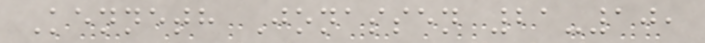Kenneth Jonassen 21-10,
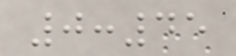0:45
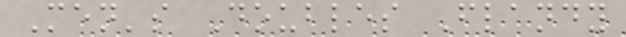Men's Doubles Flandy
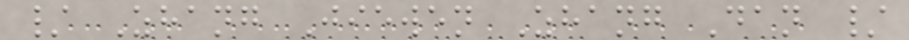/ Zhang Jiewen Zhang Dan /
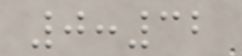0:32
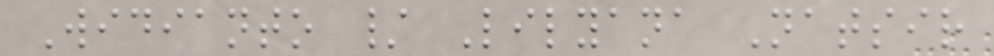Widianto / Lilyana Natsir
